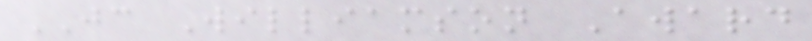JC Williamson Award
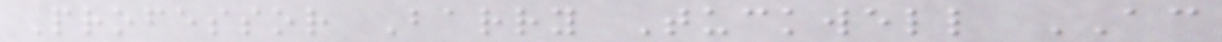Professor Barry Tuckwell AC
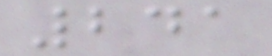241
